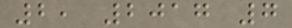2, 2017 7
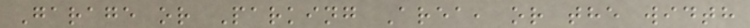Garage or Parking Area, or the width
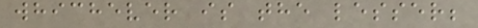whichever is the lesser;
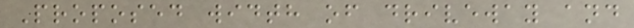Proposed width of driveway and
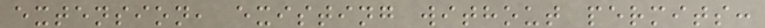extension, existing without permits:
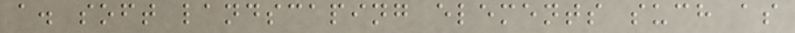a. soft landscaping elements such as
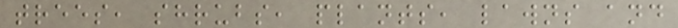trees, shrubs, plants, lawns and
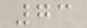73
